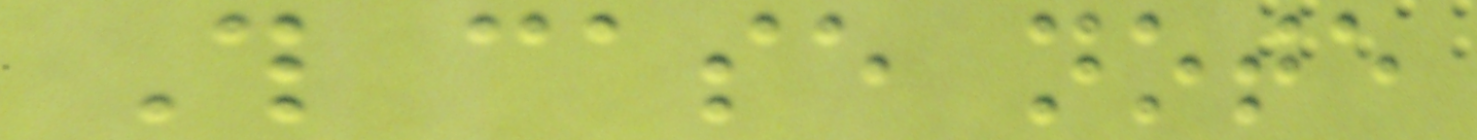This case note
